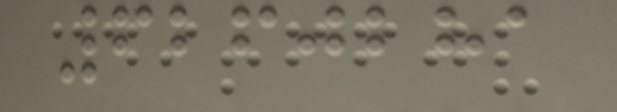6260281
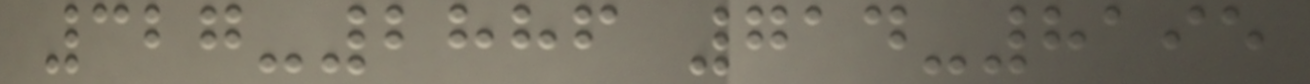327-2886 714-8195
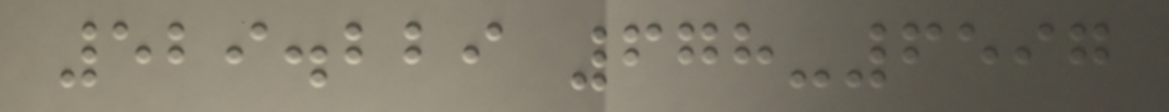529.229 678-6597
